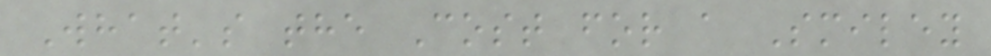What's the Cost for a Smiley
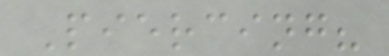Piercing?
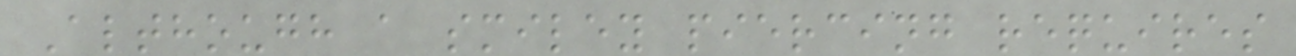Although a smiley piercing requires
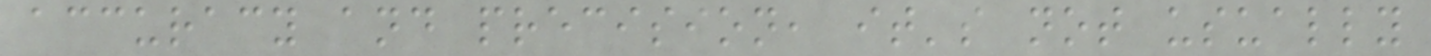accuracy and precision, it's not usually
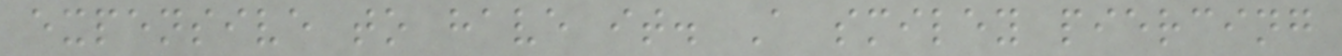expensive to have it. A smiley piercing
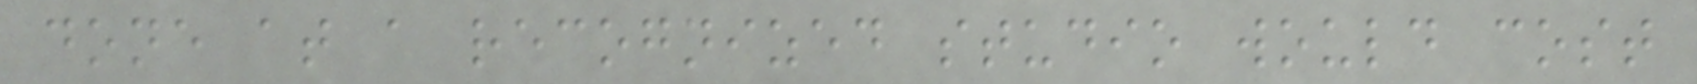done at a recognized studio would cost
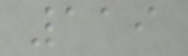119
